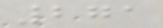271
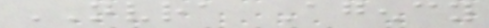NVRA Agency
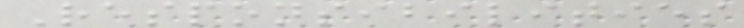Responsibilities
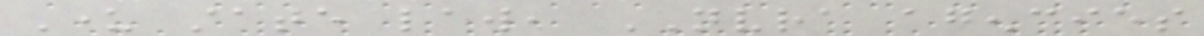Under state law, NVRA agencies
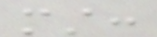must:
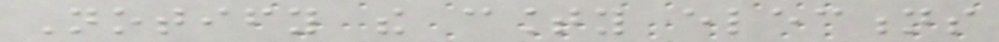Notify the county elections
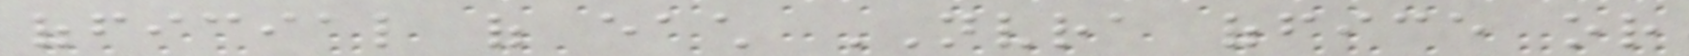official of each NVRA office or
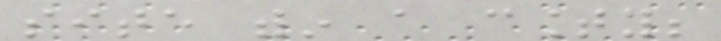site within a county;
